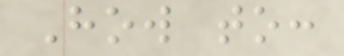How to:
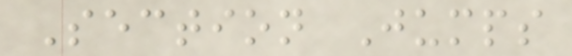Section Jumps
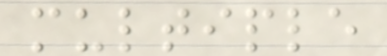multiple
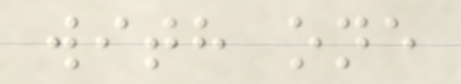with one
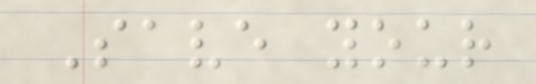Save your
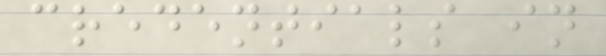credentials in
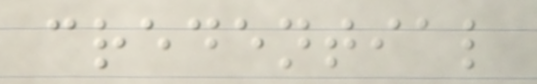credential
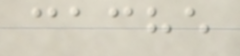cache
